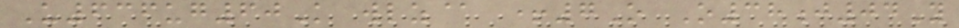U636ug60K wlz@ +7O O38j04Y
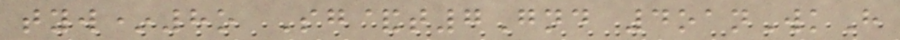tyw*8o Sg&t7Gnd 4oanWkH
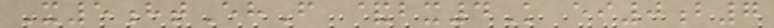X5htEhF &bx4K ei0b7
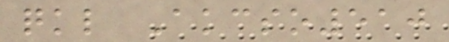qkl Akcso510
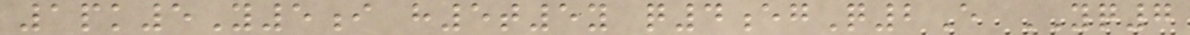1pk5Y5i h5t5y q4egQ2E YQ7
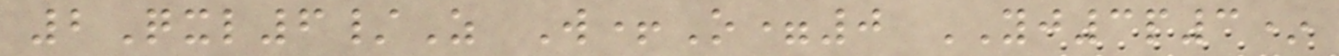2Qxl6/Z W+O=0 YJ3p3*
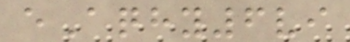eAqhy6vi
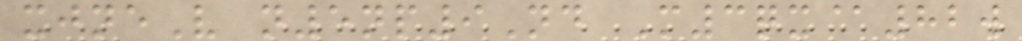xjneV n5np9Nd M3qx@82w
